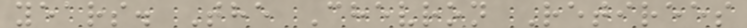years. The Chevron Retirees
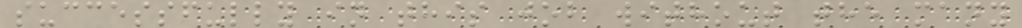successfully in this job without the many
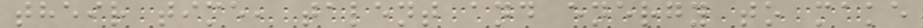their time, talent and energy to make
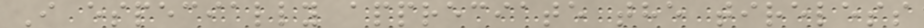I especially appreciate the tireless
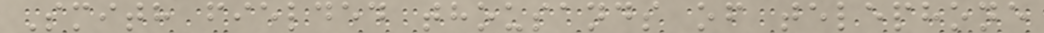Smith fielded thousands of telephone
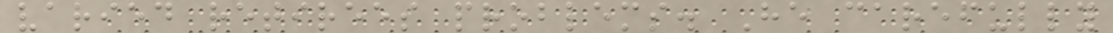varied retirees problems. He carefully
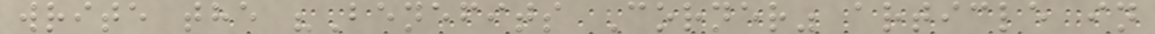write the "Benefits Corner" article in
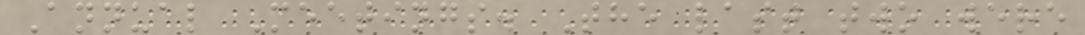Annual Meetings. The last two were
